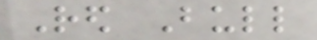Red Bull
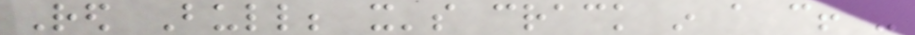Red Bull; it's crack in a can! -
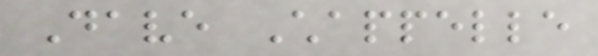Dave Chappelle
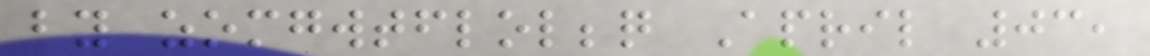by zomgwtflolbbq April 03,
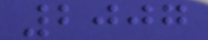2007
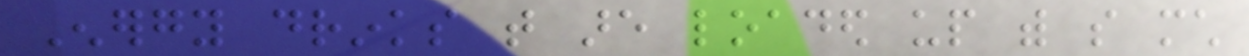Energy drinks that are loaded up with so much
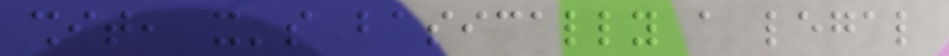shit, it's basically a legal
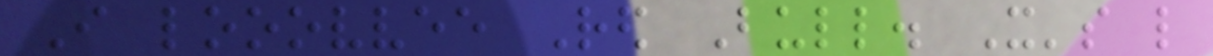I looovvee Red Bull. It's like
